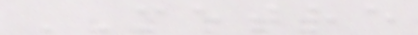METRE
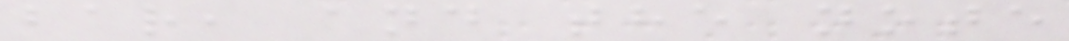bar, and the note
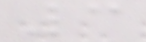3
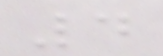4
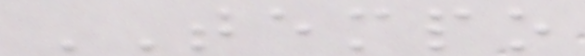TEMPO
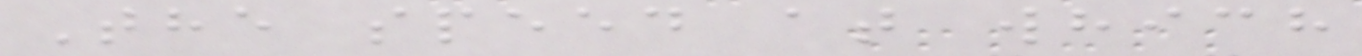The speed at which
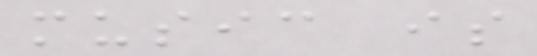music is
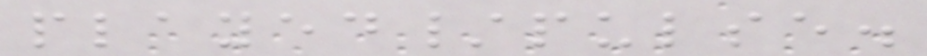played/pulse.
